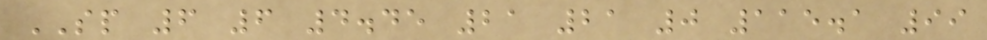SP 6 6 4.45 21 21 0 115.1 99
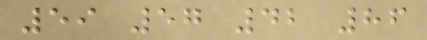59 57 42 86
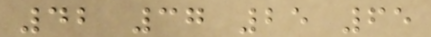42 37 25 65
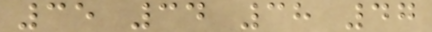35 34 38 47
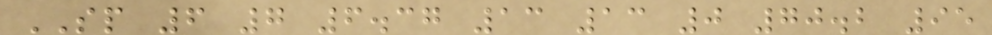SP 6 7 6.37 13 13 0 70.2 95
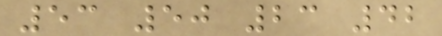53 50 23 42
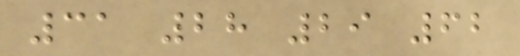31 28 29 62
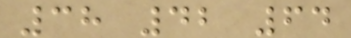38 42 64
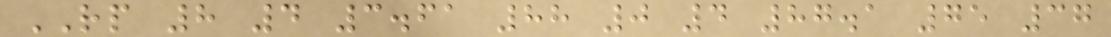RP 8 4 3.61 88 0 4 87.1 75 37
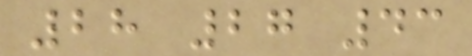28 27 43
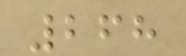268
